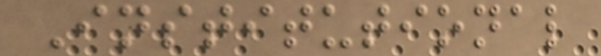Institutional
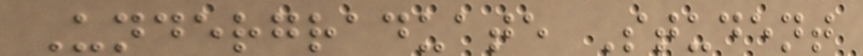Undergraduate Student
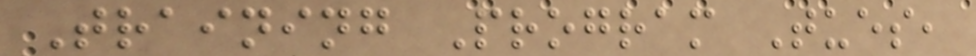Training Program Tues,
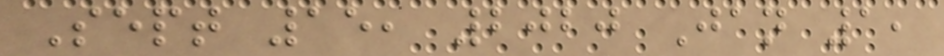Sept 15, 2020 Jan 1,
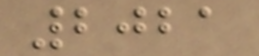2021
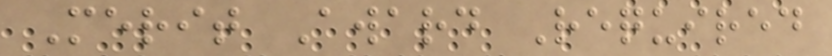Merit Award Required
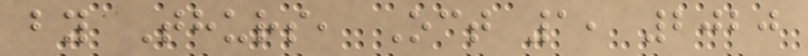by Thurs, Oct 1, 2020
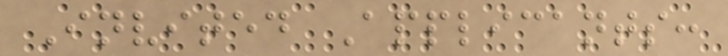Invited Applicants:
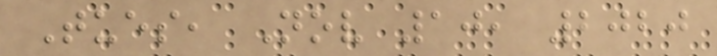Tues, Nov 10, 2020
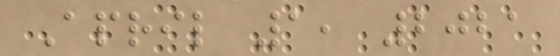April 1, 2021
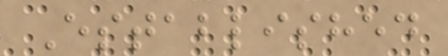Established
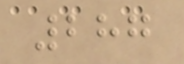287
